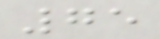75
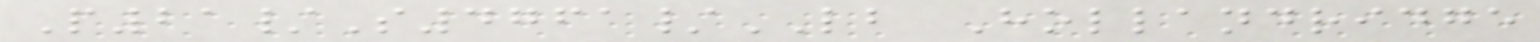P21/S4761/LB Hollandridge
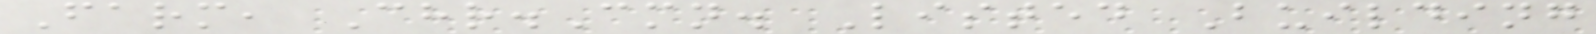Farm, Chr.Cmn. Listed Building
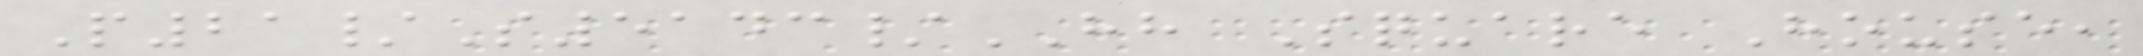P21/S5143/HH Square House,
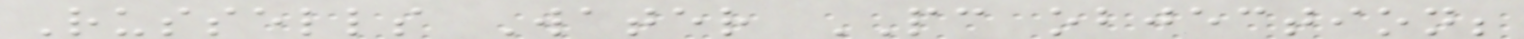Russells Water PC objection;
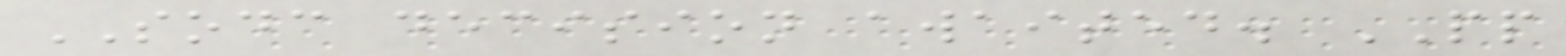SODC decision awaited. PP
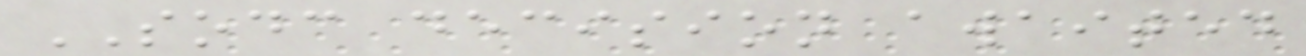SODC decision awaited
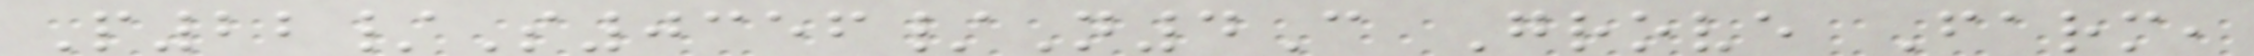P22/S0356/N4C Grove Farm,
